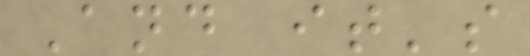And it's
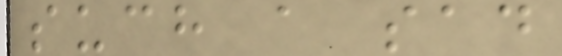such a sad
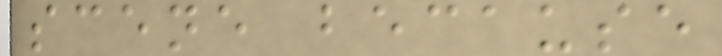scene because
